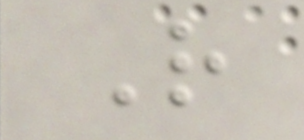R
